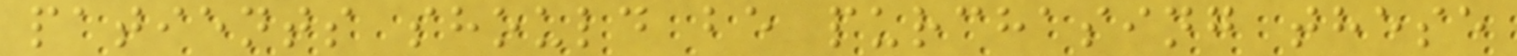patients should be purchasing these
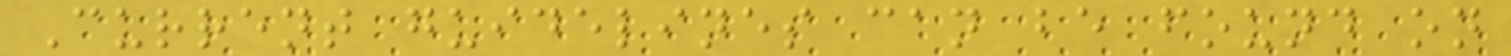Current guidelines can be found on
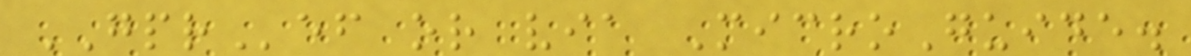GPRef or via MicroGuide.
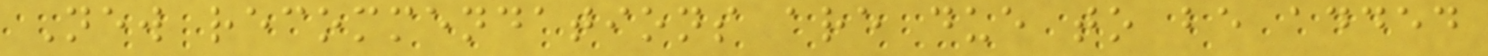New recommendations are due to be added
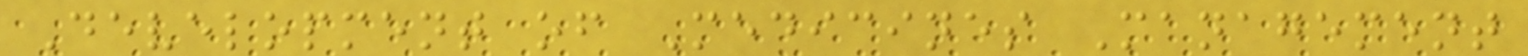Development of Medicines Management
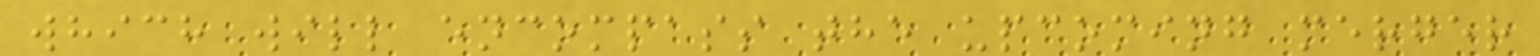which will encompass the upcoming merger
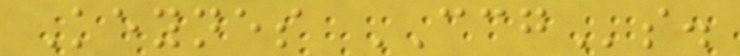Keynes CCGs.
